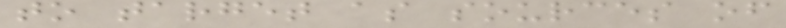to target as sources of
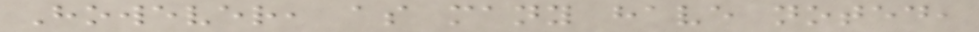However, as many have noted,
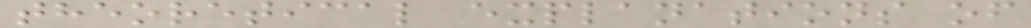theoretical explanations of
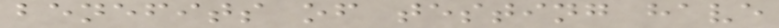benefits of testing have
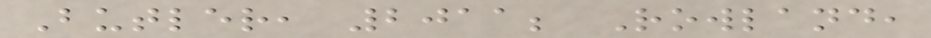Butler, 2011; Rowland,
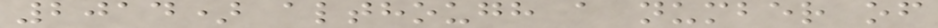2014) although a number of
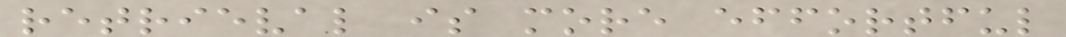retrieval is more effortful
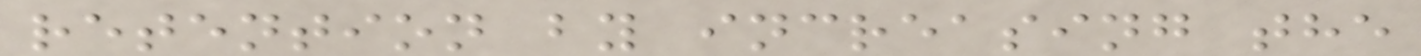retention by increasing the
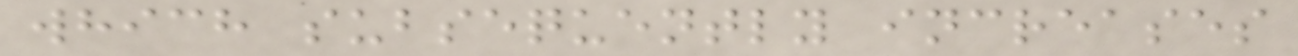which subsequently increases
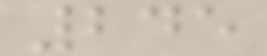245
